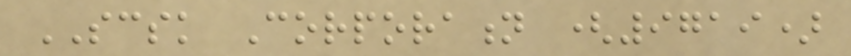SCSK Corporation (9719)
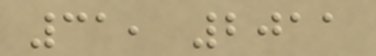31, 2011
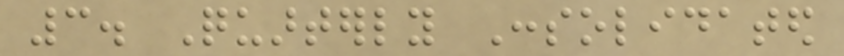3. Quarterly Consolidated
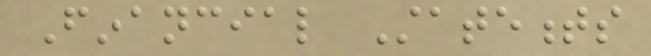Financial Statements
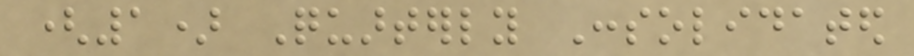(1) Quarterly Consolidated
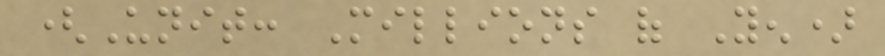(Unit: Millions of Yen)
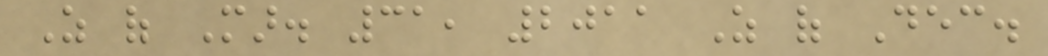As of Mar. 31, 2011 As of Dec.
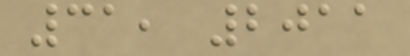31, 2011
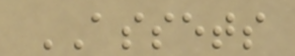ASSETS
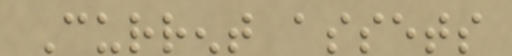Current assets
